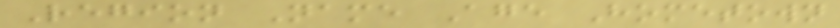Region Name Age Hometown
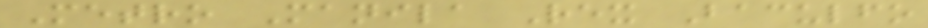Metro Manila Rex Baculfo
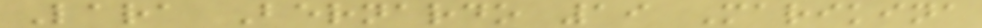Lara Bernardo 19 Marikina
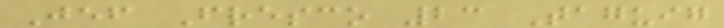Jef Fresco 23 Taguig
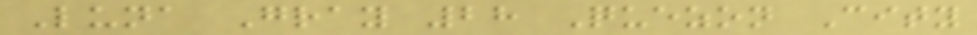Luna Gray 28 Quezon City
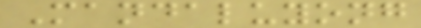Mandaluyong
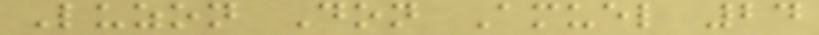Luzon Don Amuel 24
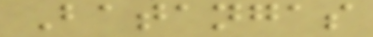Batangas
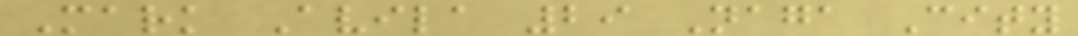Mark Avila 29 Naga City
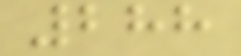288
